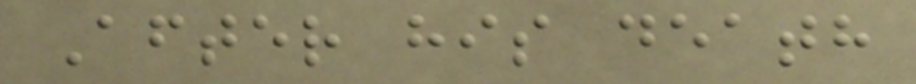After his death
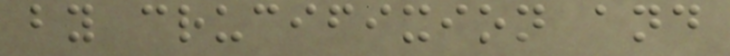by crucifixion and
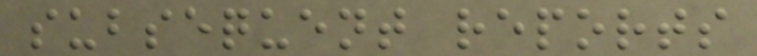subsequent reports
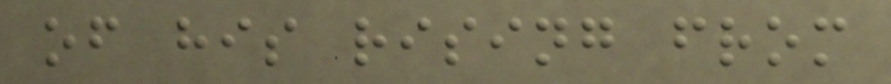of his rising from
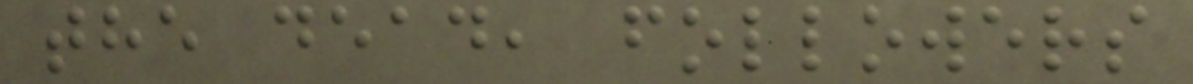the dead, followers
